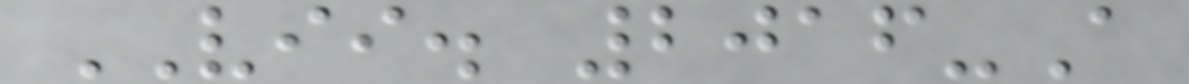VII. 2016-A
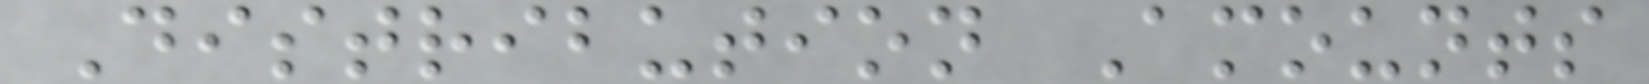Distribution Amounts
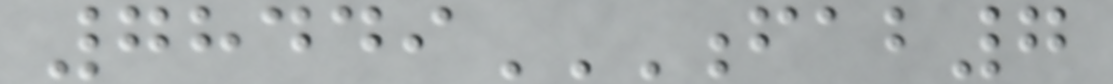78449FAB7
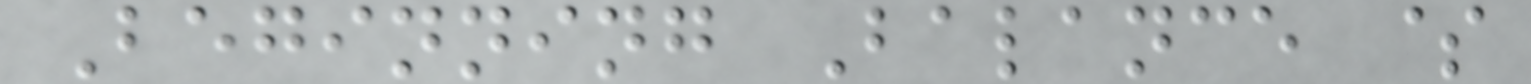Beginning Balance $
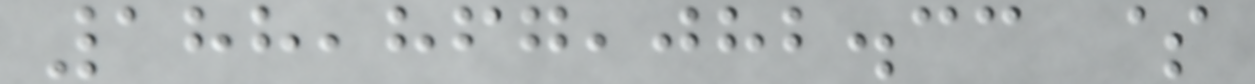188,867,082.33 $
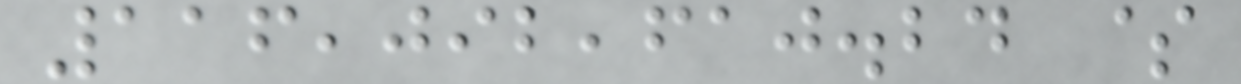116,092,610.24 $
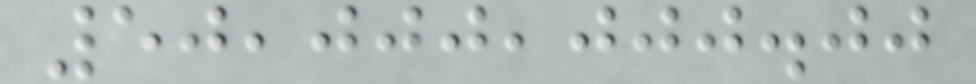50,000,000.00
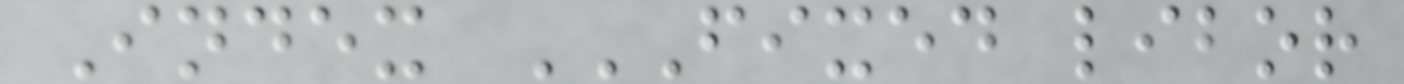Index FIXED LIBOR
